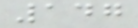147
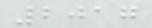2017
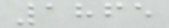1865
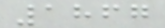1867
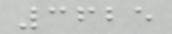3625
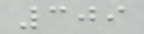309
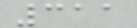311
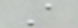A
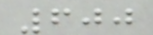600
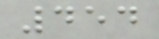454
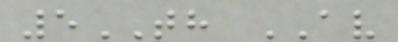5TH AV
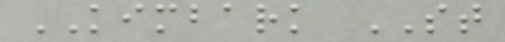KIMBARK ST
